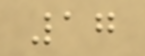17
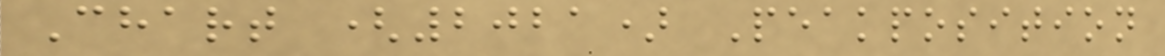Chart (2021) Peakposition
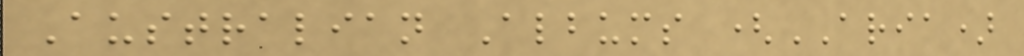Australian Albums (ARIA)
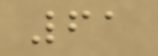61
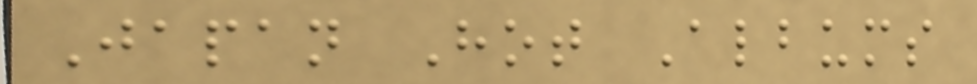Japan Hot Albums
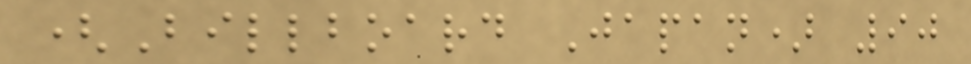(Billboard Japan) 90
